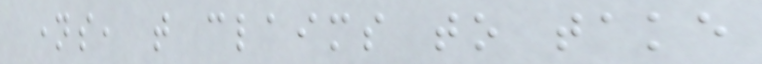names, that claims to take
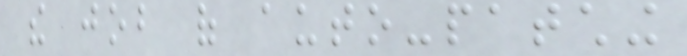the job of auto-patching
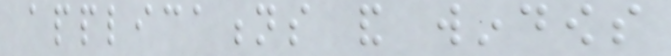applications and windows
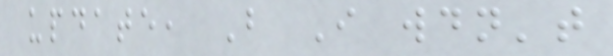update, But I wouldn't
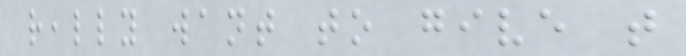really want to give that
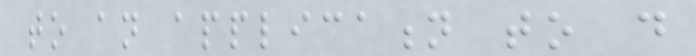to an application to do
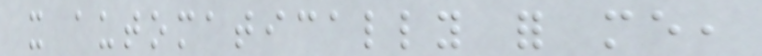it automatically for me,
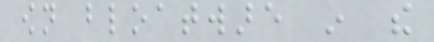own bloatware in the
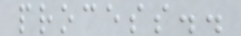process..
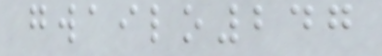gwailo247
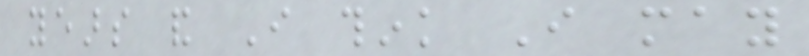years and I think I may
